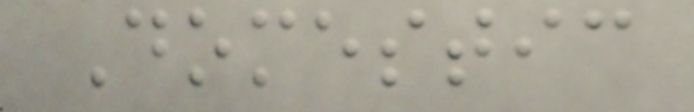Domestic
